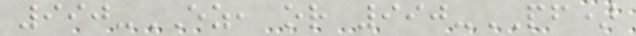990-EZ, or 990-PF)
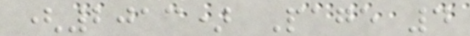(2013) Page 4
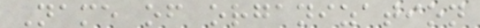Name of organization
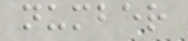number
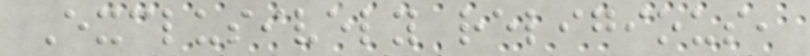Exclusively religious,
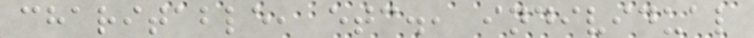charitable, etc., individual
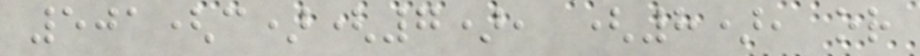501(c)(7), (8), or
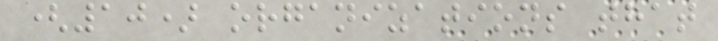(10) organizations that
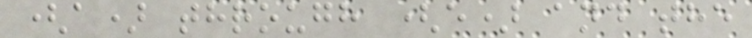(a) through (e) and the
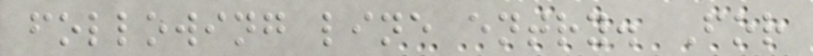following line entry. For
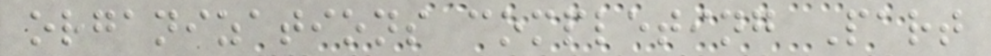organizations completing Part
